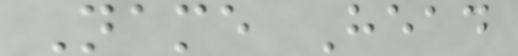Name Head
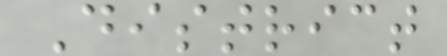District
